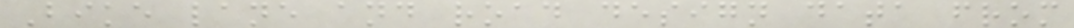Bike lane and road design data from
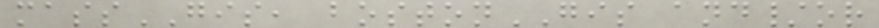massGIS, bostonGIS and/or
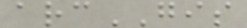arcGIS
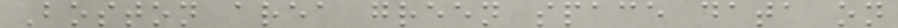Boston area green space data on
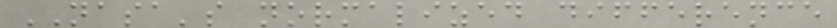NASA's normalized difference
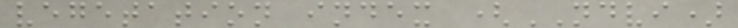vegetation index (NDVI)
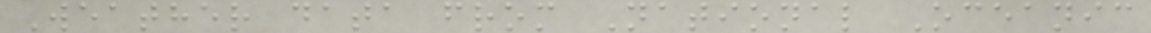Weather data from National Oceanic
